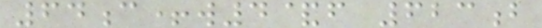64c+w4&f 623b
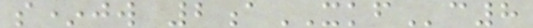s*jw 2aXKFc8
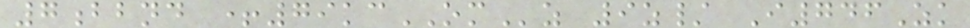7bbnd +79kcOMz 9z/ I746Zk
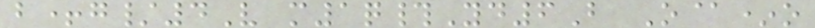b+g/4V m1q#Yd6B O@*o
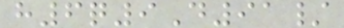h6q9D91/
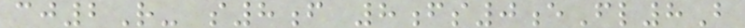cj2R- s8f 8fs0eFl8B
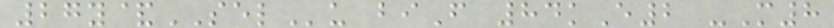27y&SELu biF 84kE2 -M8
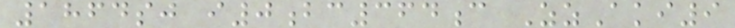1864sj i0bc364c ZzAki9
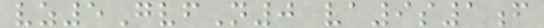vz5GvfN0 va9s1f
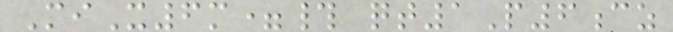MiX6m=# qt1P6cz
